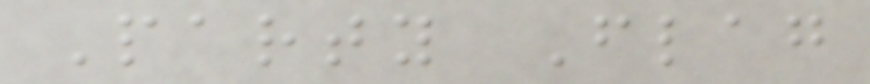Party Flag
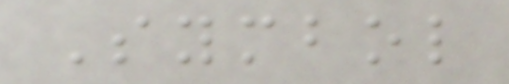Symbol
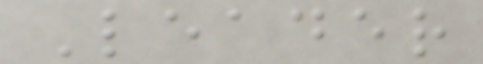Leader
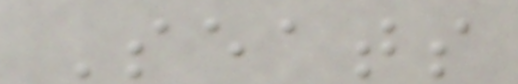Seats
